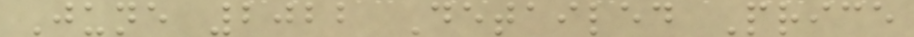June 2022 Detailed Price
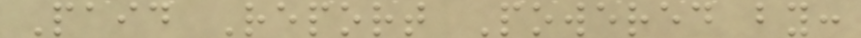Paid Report Powered by:
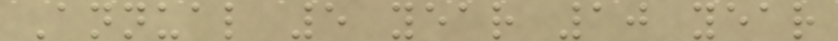Annual 5 year 10 year
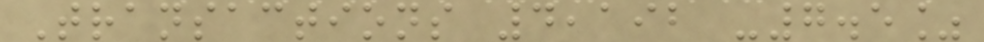Transactions 4,192 -7.5%
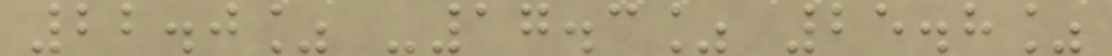22.0% -17.3% 25.8%
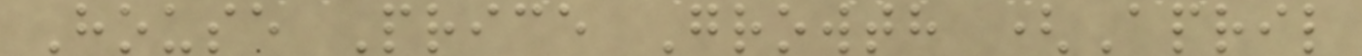House Price Growth (April
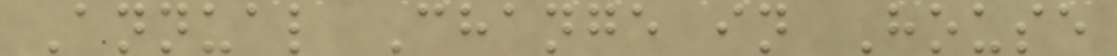Annual Change in House
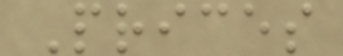Prices
